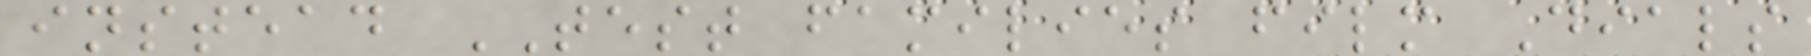instead TEST families film Dials
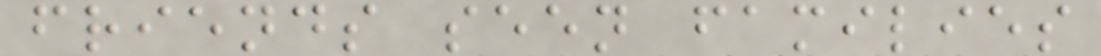friends seen families
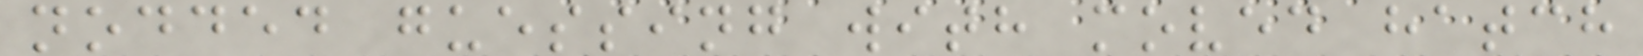nodded guessing with moved hatch
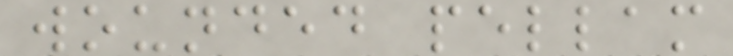wounded pellam
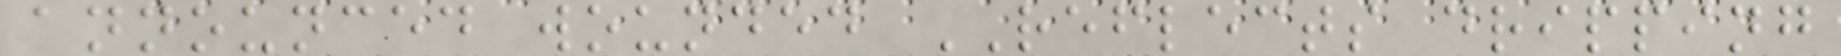announced wounded REFLECTS dripping
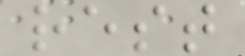rest
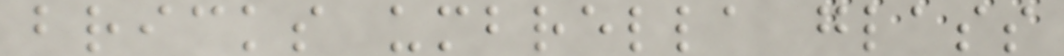bricks umbrella glass
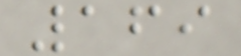169
